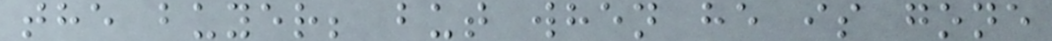the buyer; but when he is gone
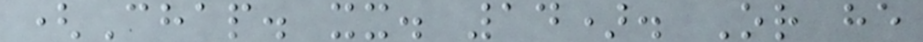(Chap. xx. 14). Or he
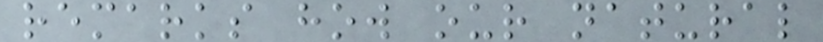remarks how our natural
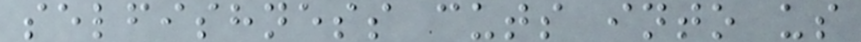selfishness cuts into us
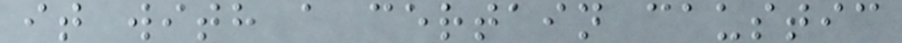it with a certain caustic
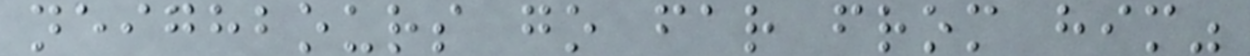neighbours go far from him"
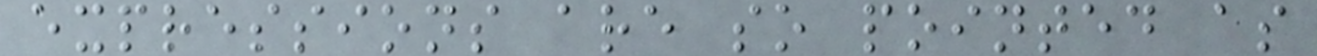expressions are so pointed as
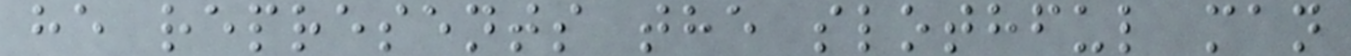he represents the slothful man
